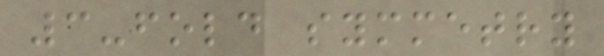3-fold symmetry
